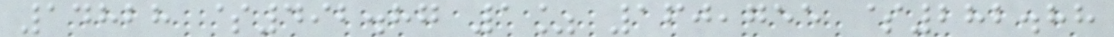14828 $492.87 1% 160,755 $282.88
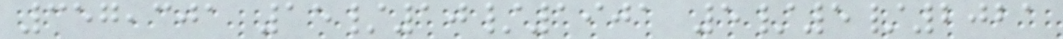357,301 15/10/1901 5/5/2021
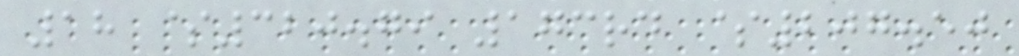18 $320.79 173rd $207.50
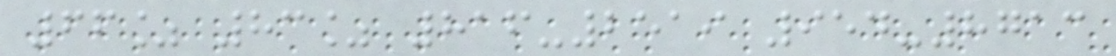66% 83% 816-2519 954-8713
